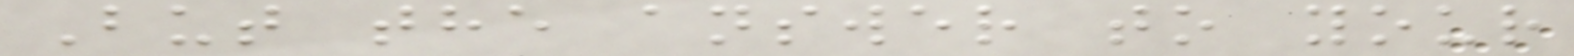But the answer to your
